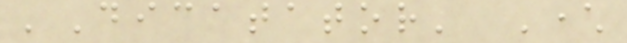'Dicatator' Character
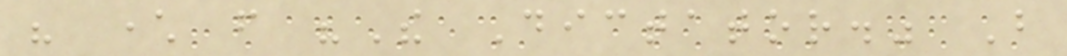his character from "The Dictator." But
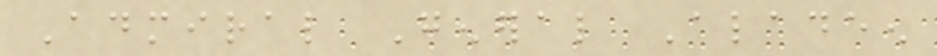Admiral General Aladeen
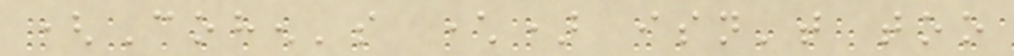(Cohen's character) isn't too
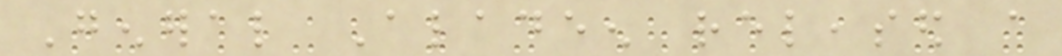General Aladeen released a
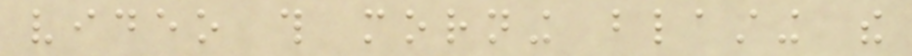video this morning blasting the
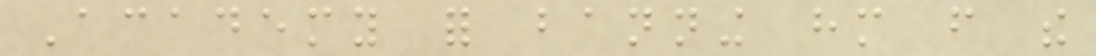Academy for banning him from the
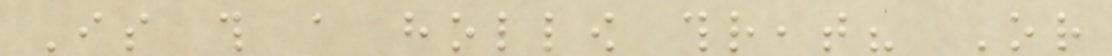Is this a hollow threat? Or
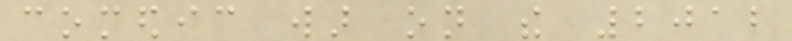comedic war on the 2012
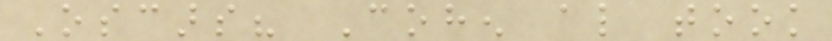Oscars? Cohen also took
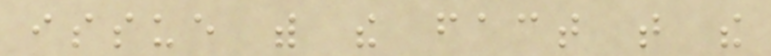issue with the fact that the
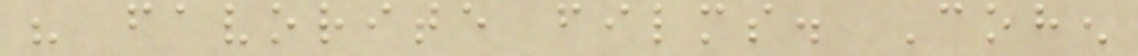his favorite films. Cohen
